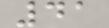41
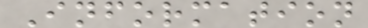Information
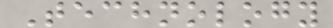Technology
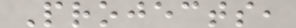Projects,
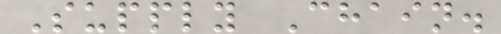Supply Chain.
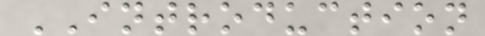INTRODUCTION
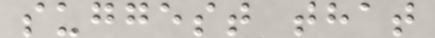suggest that
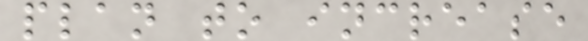plan to increase
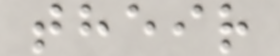their
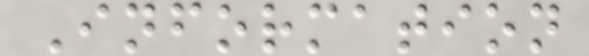Information
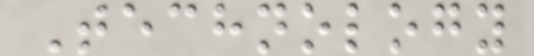Technology
